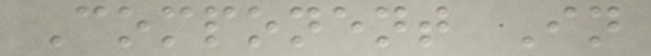Component In
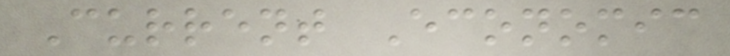Current Economic
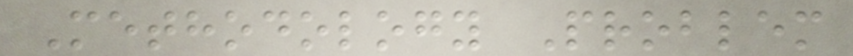Methodology Problem
